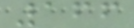166
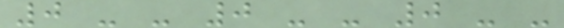0 - - 0 - - 0 - -
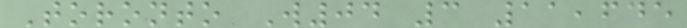Toronto W04 3 11,645
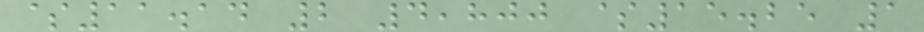$11.14 2 4,800 $15.25 1
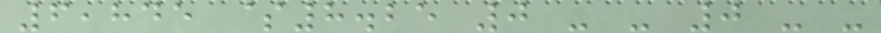6,845 $8.25 0 - - 0 - -
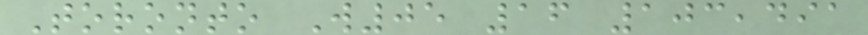Toronto W05 16 103,491
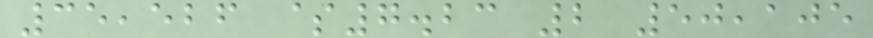35,526 $7.23 2 50,105
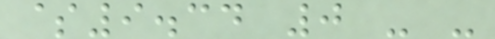$9.34 0 - -
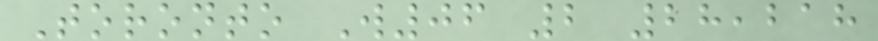Toronto W06 2 28,218
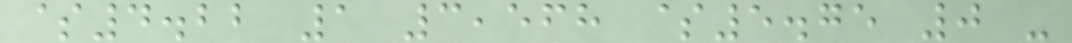$4.22 1 3,568 $5.75 0 -
